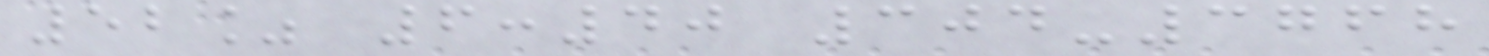52% 6:40 304-3768
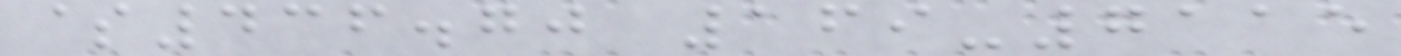$436.70 169-7115
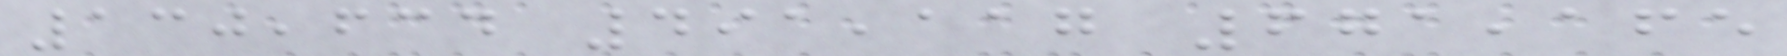130,634 491,117 671,165
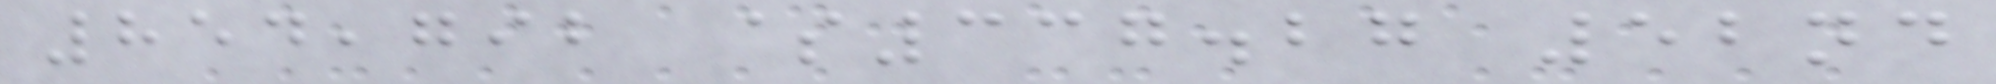854,792 $337.27 52nd
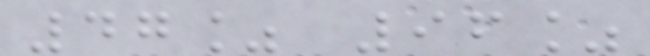47% 96%
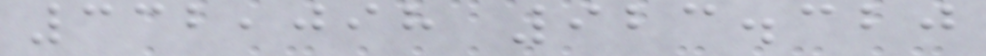332,098 923.320
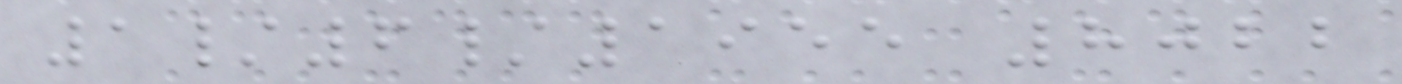1/6/1955 8022
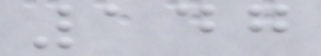147
